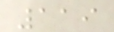119
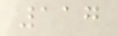117
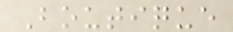Boutique
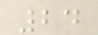24
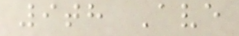9th Ave
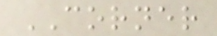CORNER
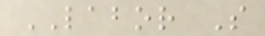LABOR S
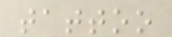tattoo
